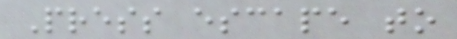Press escape to
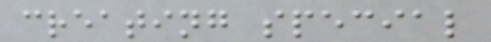creating special
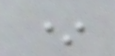*
